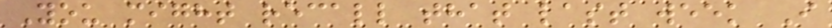You might recall that last week I
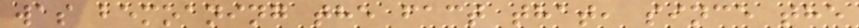was bemoaning the fact that, since the
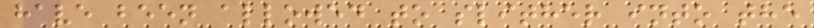have been allowed to slither into the
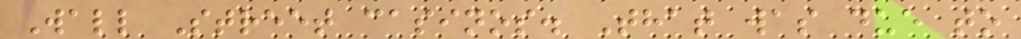Wall Street casinos. That was due to
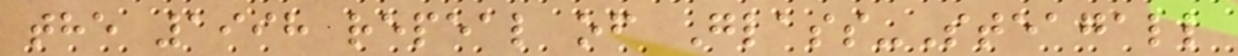the 1998 repeal of Glass-Steagall
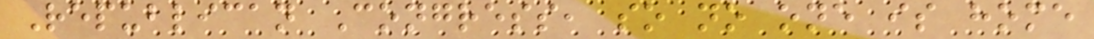Republican Congress, so no one is home
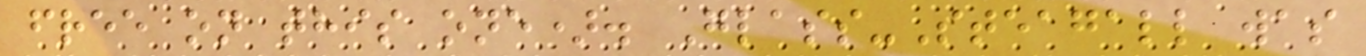free on this one). Glass-Steagall was
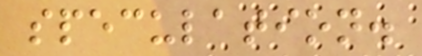speculation.
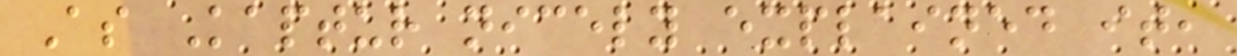As Kaptur nicely explained it,
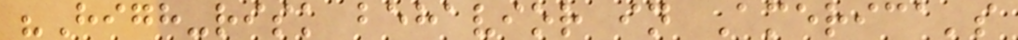"High-risk behavior in America's
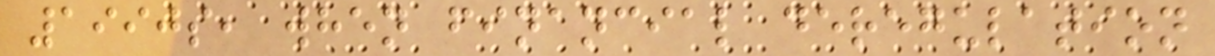1990s, when financial deregulation
